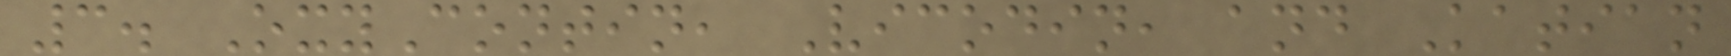3. OxyContin, Vicodin, and Katian
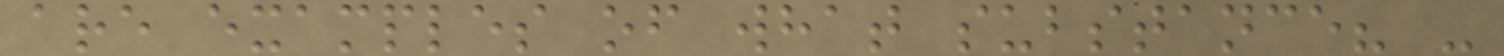are examples of what substance? -
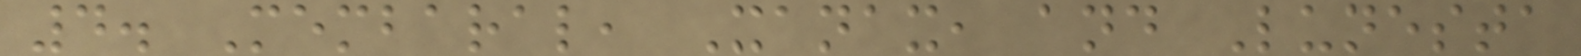4. Membaral, Xanax, and Lunesta
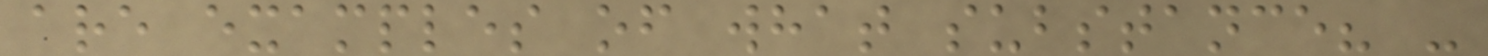are examples of what substance? -
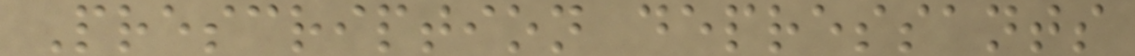Prescription depressants
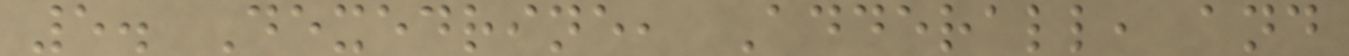5. Dexedrine, Adderall, and
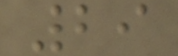29
